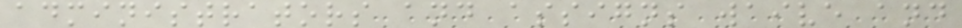administrators and assigns waive and
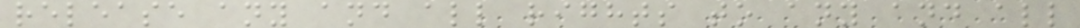release any and all rights to any and all
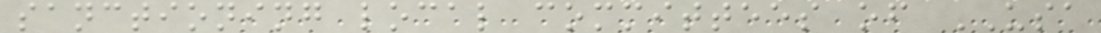sanctioning local committees of USA
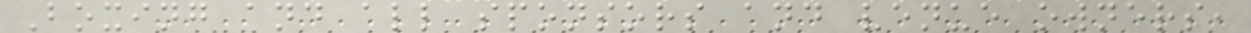Boxing and all sponsors and venue owners,
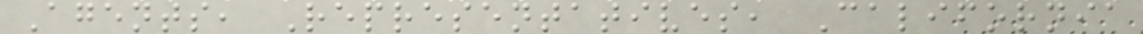Agents, Representatives, California
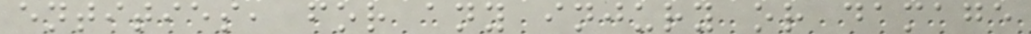entities, for any injury or damage
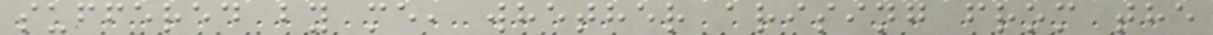suffered by me, whether arising from the
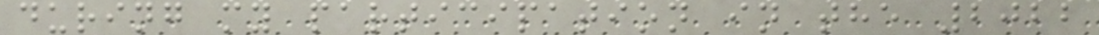during my participation in the 2022
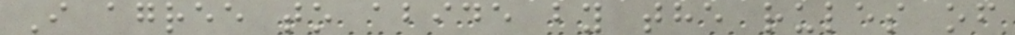I agree to abide by the rules of
